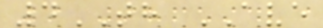4TH AVE
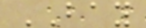BAY
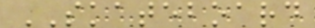SKATEBOARD
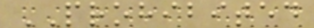PROHIBITED
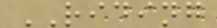RIDING
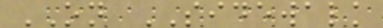ON SIDEWALK
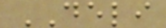DELI
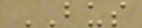BUS
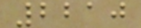2210
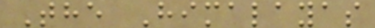The Himalayas
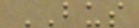BUS
